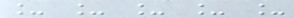_ _ _ _ _
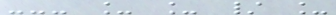--- _ _ / _
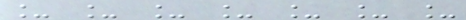_ _ _ _ _ _ _
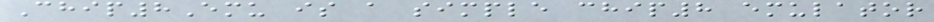Chip8Emu is a simple chip8 emulator
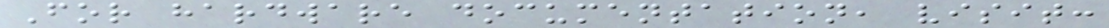For hardware documentation, visit:
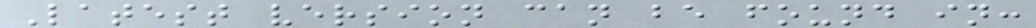Latest version can be found in:
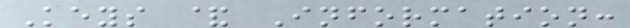Keys & Information:
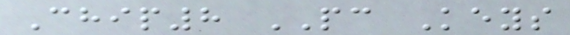Chip8 PC Keys
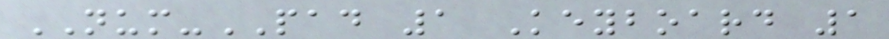NUM-PAD 1 Keyboard 1
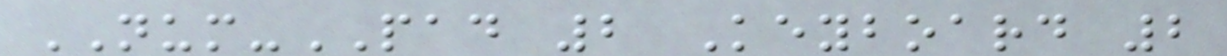NUM-PAD 2 Keyboard 2
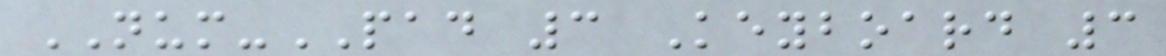NUM-PAD 3 Keyboard 3
